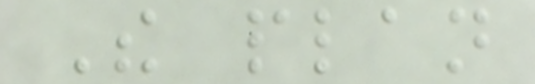The plan
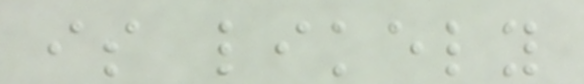is likely
